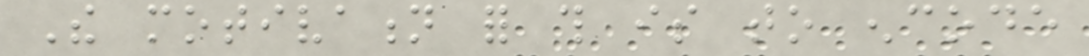The motivation for this is to encode
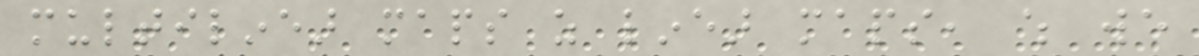multilinear maps as linear maps, which we
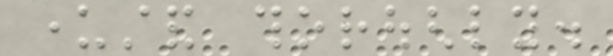understand thoroughly.
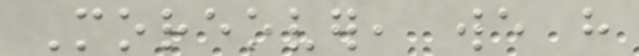Moreover, we have
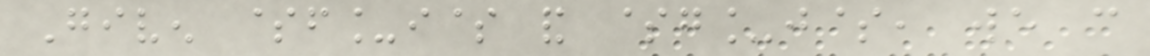Given $f_i$ and $g_j$, we can
